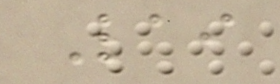Lai
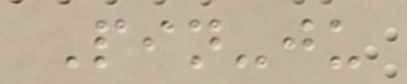Pin-ju
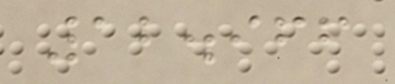12.966
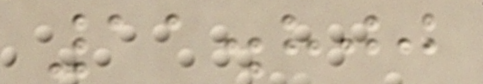11.800
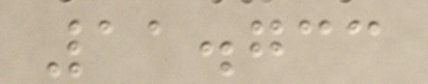11.733
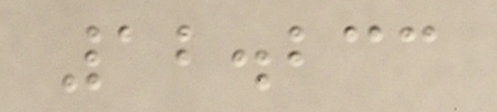12.233
